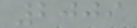2009
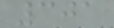301
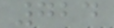724
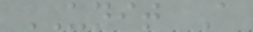UNIT A
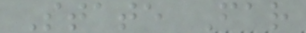State Far
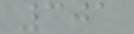301
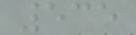535
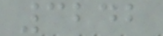3242
